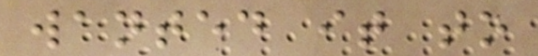wanted it to
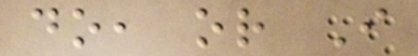do, or I
